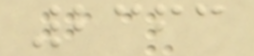2363
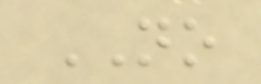NO
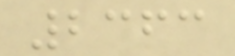2363
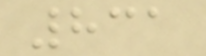831
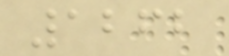1262
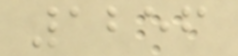1256
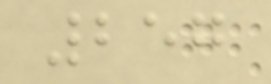257
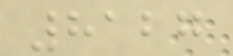8127
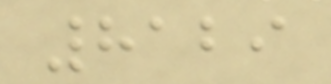8129
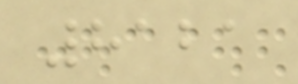8121
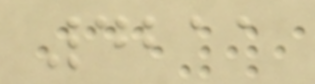4211
